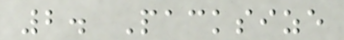2. Packsize
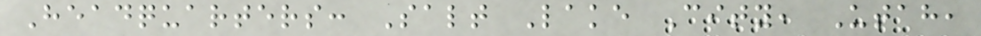Headquarters: Salt Lake City, Utah,
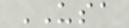USA
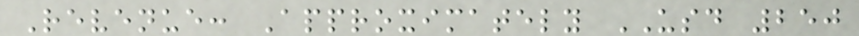Revenue: Approximately USD 250
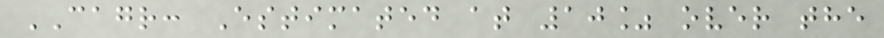CAGR: Estimated at 10% over the
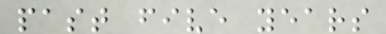past five years
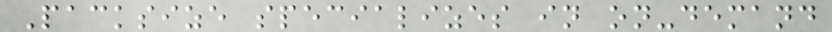Packsize specializes in on-demand
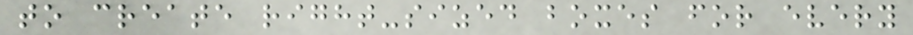to create right-sized boxes for every
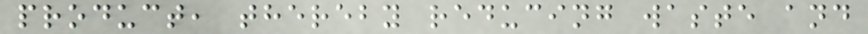product, thereby reducing waste and
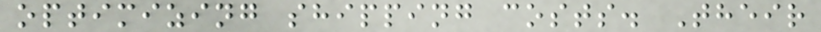optimizing shipping costs. Their
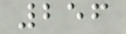256
